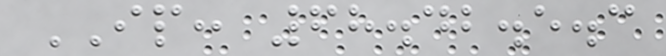IP: 68.42.5.3
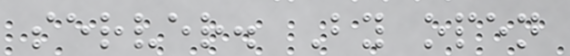server. By open
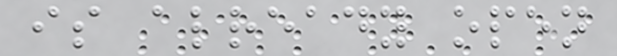is already open
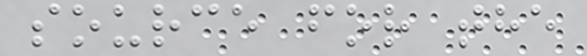source for the
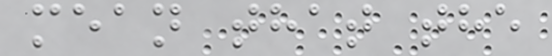mean that the
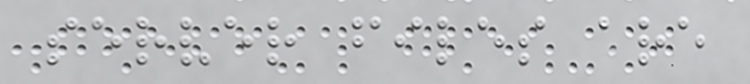server files are
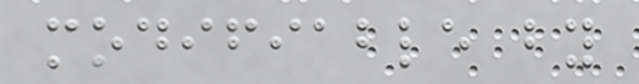modifiable by
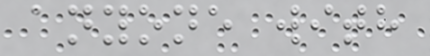anyone with
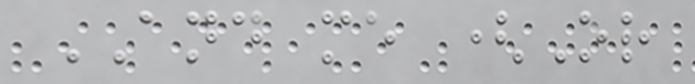AND me (Or
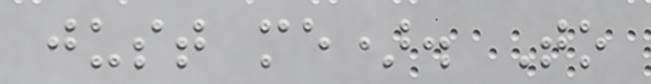just me). To
